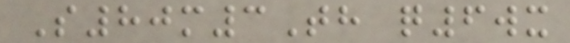S80m3Th q6wx
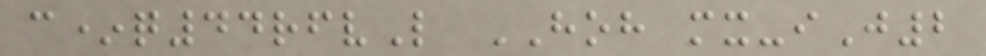c*q44rfvL HOH mx-iJ2
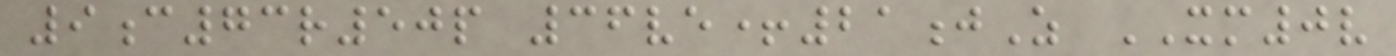9c73r50p 36ve+21jZ XM0v
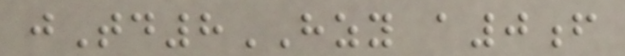jTd8HZY a0f
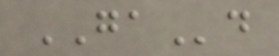GAd
